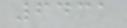6431
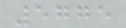5775
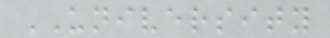UNIVERSITY
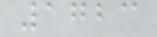1723
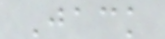Jack
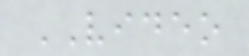VIDEO
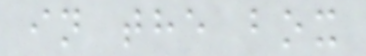in the box
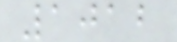1012
